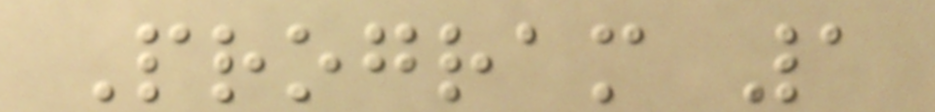Program 1
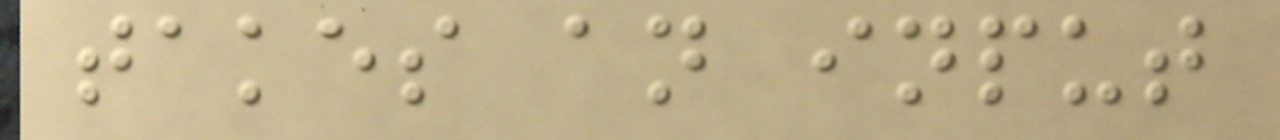takes an input
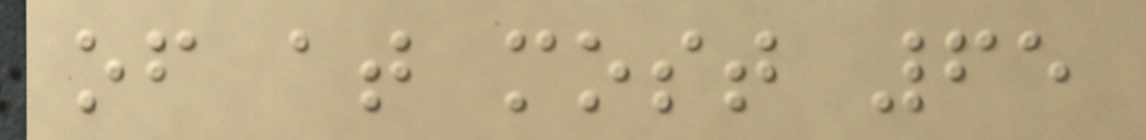of at most 65
